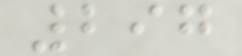297
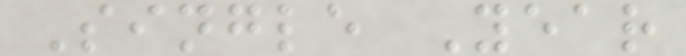Single Year
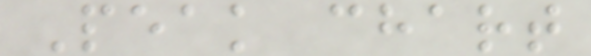Peak chart
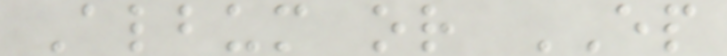Album or EP
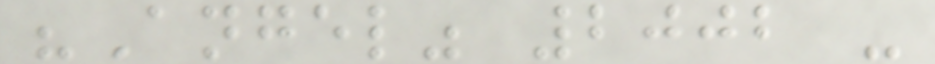"Angel" 2002 -
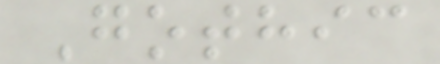Gothic
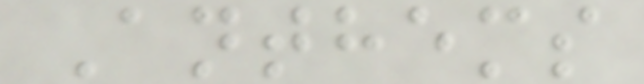Anthems
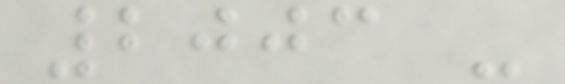2003 -
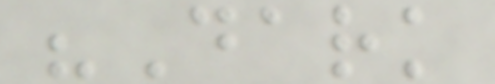"Dark
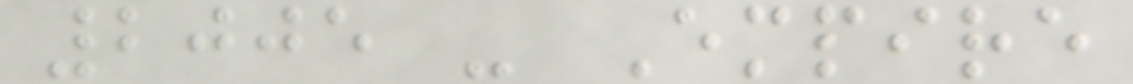2005 - Empire
